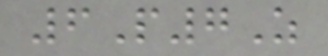6P7Z
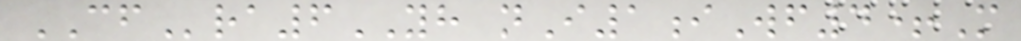CFra6YH nI1iWf4+M
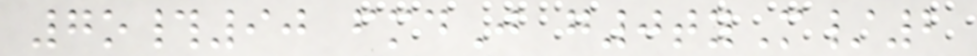7o#90 fmdJ g0tyM/2
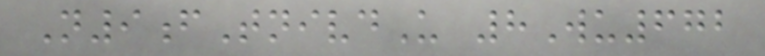N9fTnivdU 8Wu672
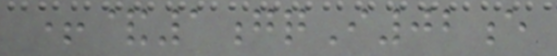+&1gqI02e
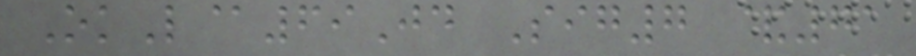OkL@69Jd Sig7 &71
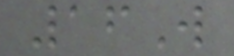16W
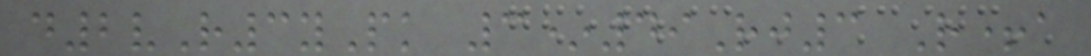d2vR3yPk 3*49Rj3 R+a
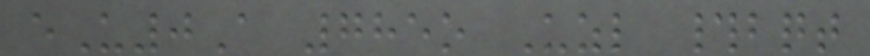eU0A 785o Uzl #bqt
